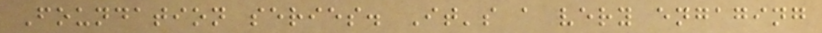Foundation series. It's a very engaging
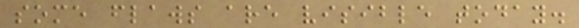some flaws are visible today.
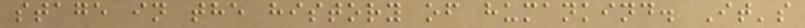stage in the history of humankind. It's
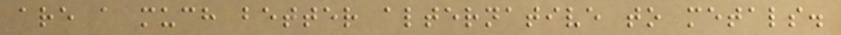are a much better alternative to metals.
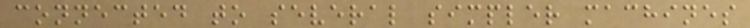connected to several simpler machines
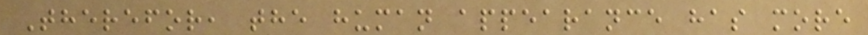Therefor, the human appearance has more
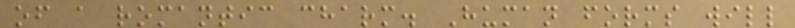of a romantic charm. Human forms will
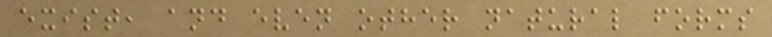exist, and even other natural forms
